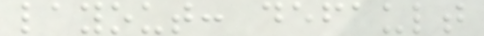layout: default
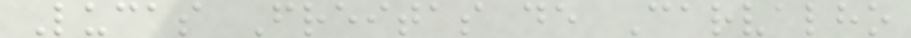Lucas Freitas de Carvalho
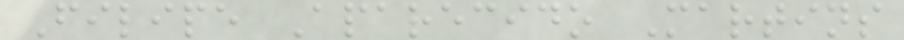Filipe Aparecido Martins
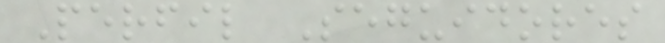Perfil Seguidores
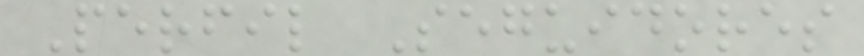Perfil Seguidores
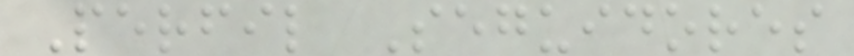Perfil Seguidores
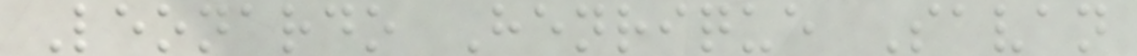Leonardo Henrique Savan
